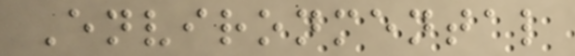Environmental
